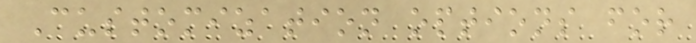Customization options for
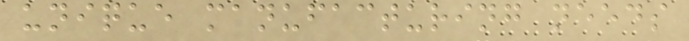unique manufacturing needs
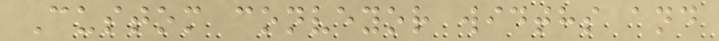Custom conveyor widths and
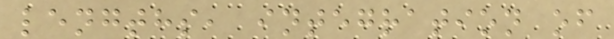lengths, integration of
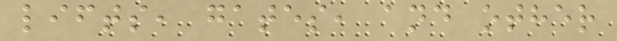lifts, gates, and other
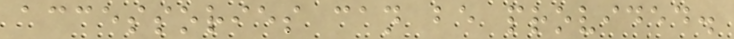accessories can be provided.
